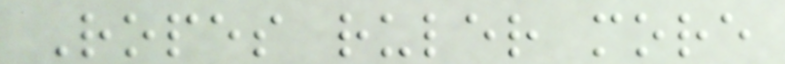Ropes ruler more
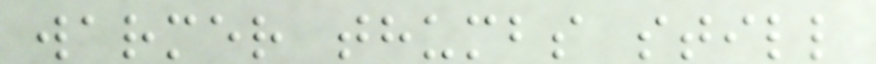warmer thumbs still
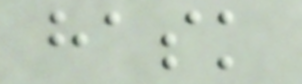hask
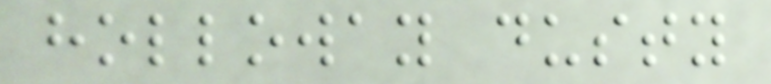holloway dusty
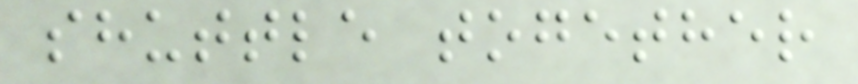shuttle together
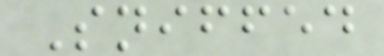Sniffed
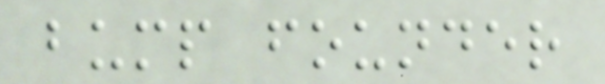bump founder
